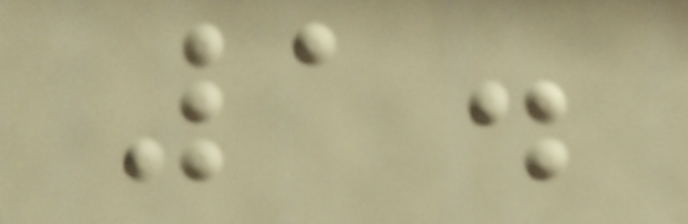1.
